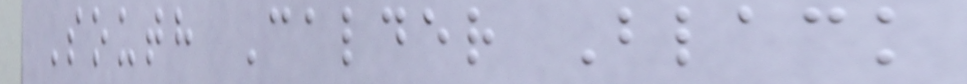South Calder Black
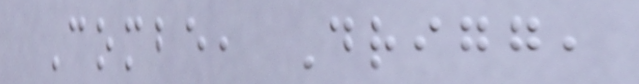Combe, Drigg,
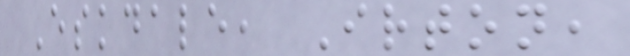Eskdale, Irton,
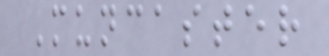Muncaster
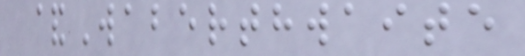&Waberthwaite
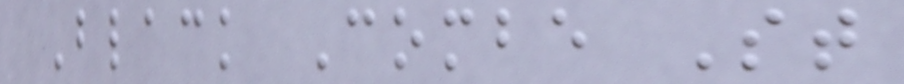Black Combe St
